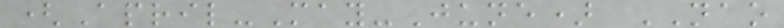(April-May-June) NAO
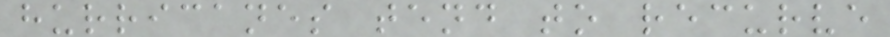hurricanes tend to recurve
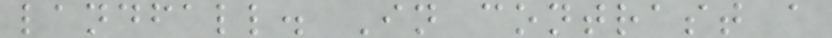landfall. In contrast a
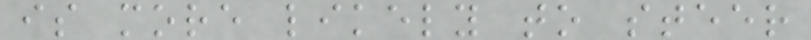is more likely to steer
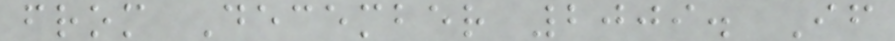from December 2009. If
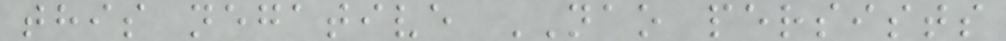this negative NAO persists
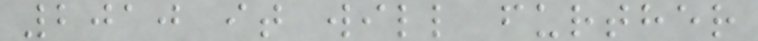2010 it will further
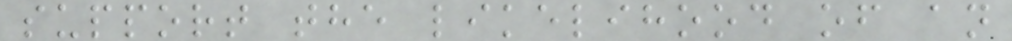support the likelihood of an
